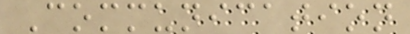Communication
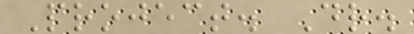Project. Dr.
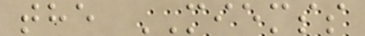the MIEMSS
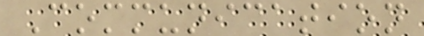Communication
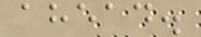ahead.
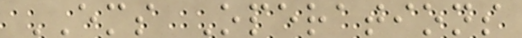EMS Operations
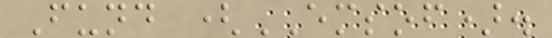Fund (EMSOF).
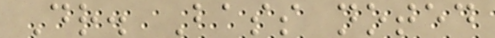Dr. Bass noted
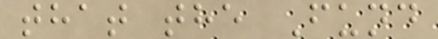that the Fund
